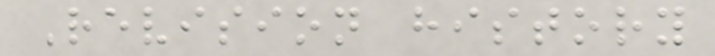Revision history
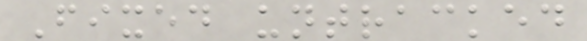Fixed untracked
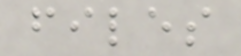files
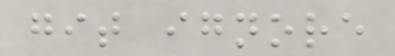git ignore
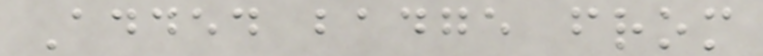Added badge from
